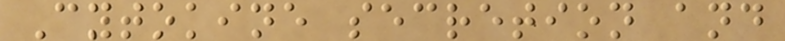Cytokine secretion and
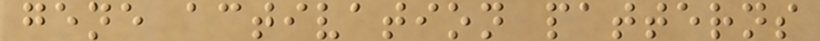gene activation patterns
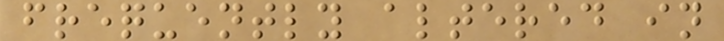frequently altered in
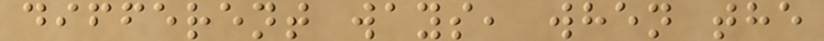different ways, when the
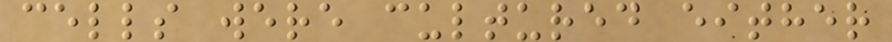cells were cultured either
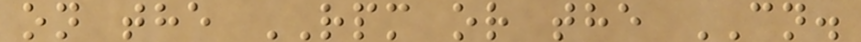on the RPM or the CN.
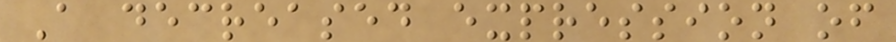A decreased expression of
